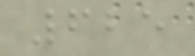625
